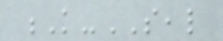K-SEAL
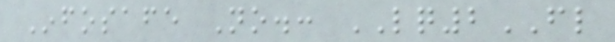Infosafe No.: LQ2FL
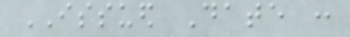ISSUED Date :
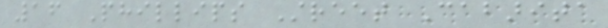16 Phillips Street Cabarita
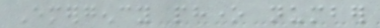Emergency phone number
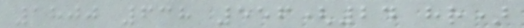1800 638 556(24 hr)
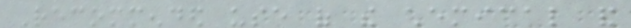Recommended use of the chemical and
